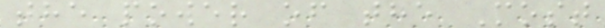the power of the Most
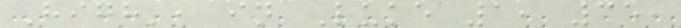High', in Luke 1, 35,
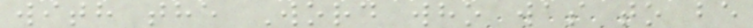with the Word who was to be
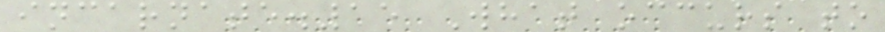incarnate.15 What occurs to
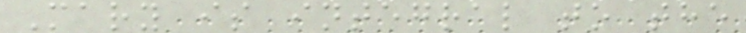Mary is integral to the
